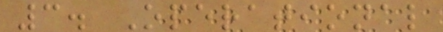3. Operational
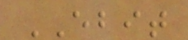EBIT
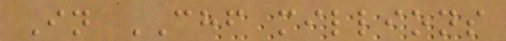In CHF millions
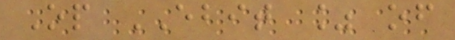Op EBIT % of
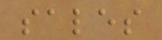sales
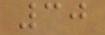30
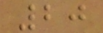20
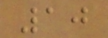10
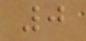0
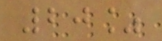20%
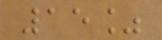15%
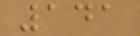141
